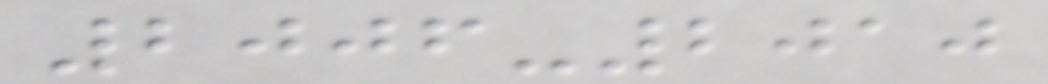2006-2010
